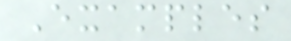Examples
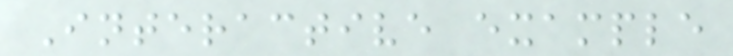Interactive example
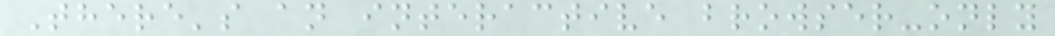There's an interactive browser-only
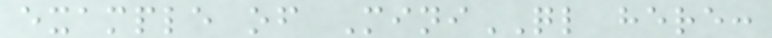example of MiniQL here:
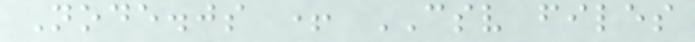Node.js + CSV files
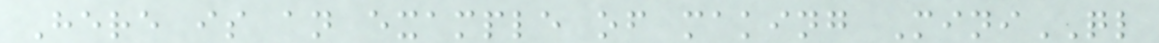Here is an example of making MiniQL
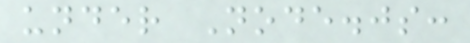under Node.js:
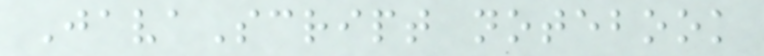JavaScript notebook
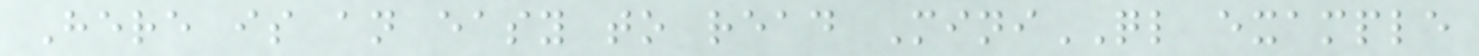Here is an easy to read MiniQL example
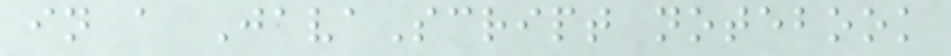in a JavaScript notebook
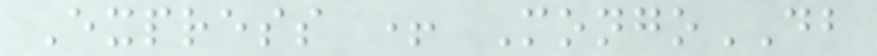Express + MongoDB
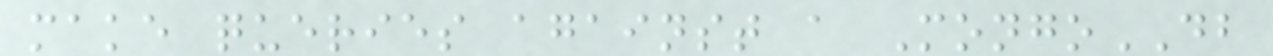make queries against a MongoDB
